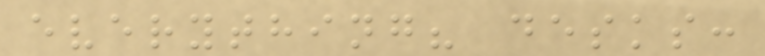everything? desks:
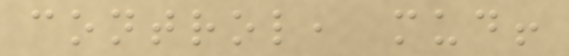control, mud!
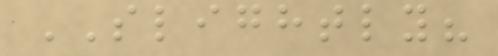SLIGHTLY?
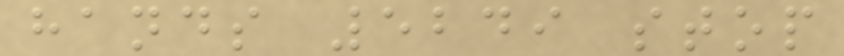hands 5249 stop
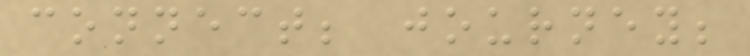connect; journey;
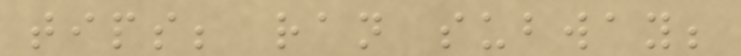tips; ran subway;
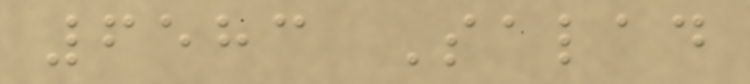6583 Salad
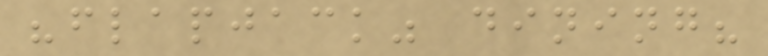"flapjack" dining?
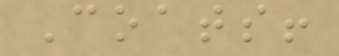Coats!
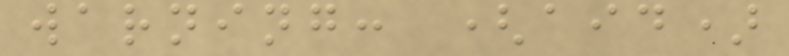warning: (aid)
